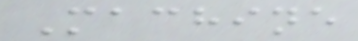Machine
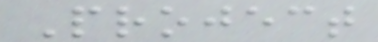Project
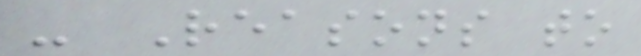- Reasons to
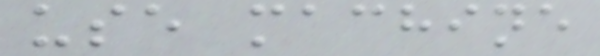use machine
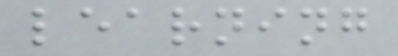learning
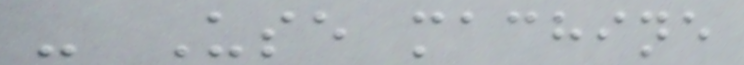- Use machine
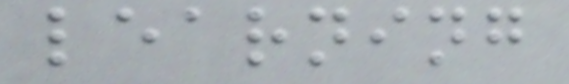learning
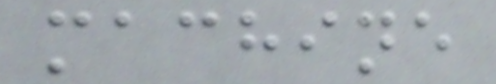machine
